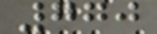770
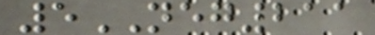5NEG211
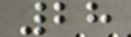28
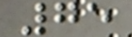75
